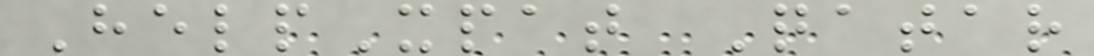HelpXpat Qatar
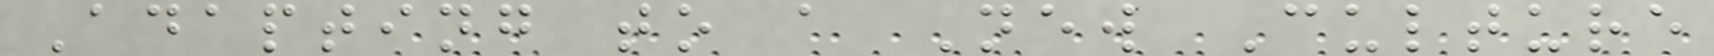Adapting to a New Culture
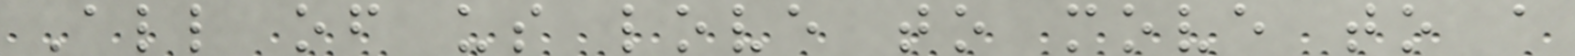All of us love to move to a
